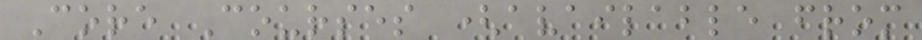Core Courses (available from
